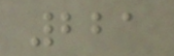221
